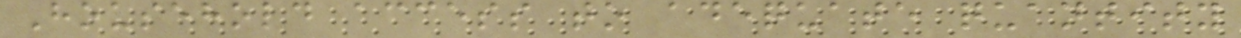Household access to adequate quantity
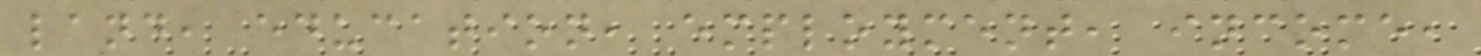land, education, employment, income,
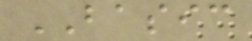BASIC
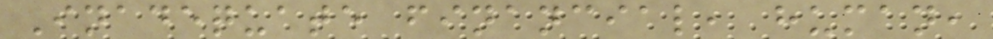Inadequate financial, human,
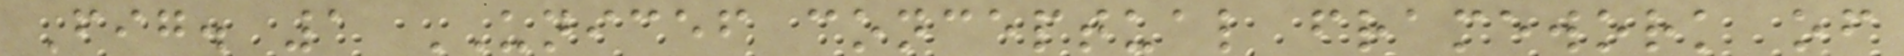Fig. 1 UNICEF conceptual framework of
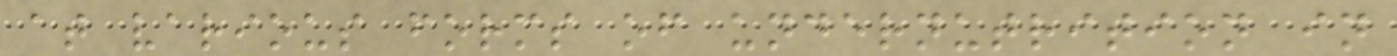at various forms of undernutrition in
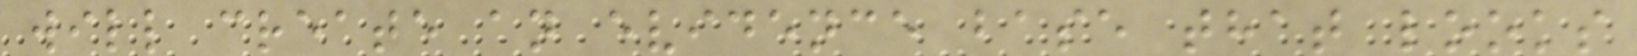will create an evidence base that looks
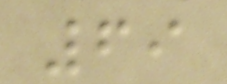69
